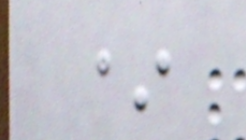*
